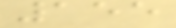155
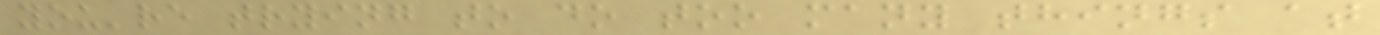you're trying to do too many things at
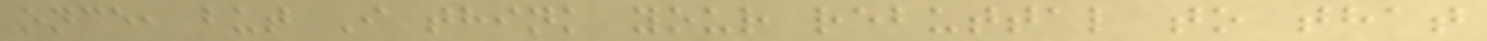once, but I think your rebuttal to that
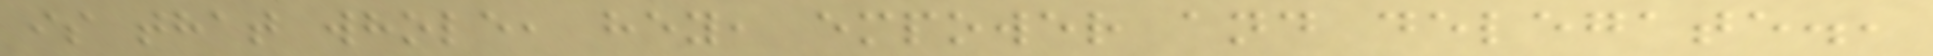is that whole, hey, empower and delegate.,
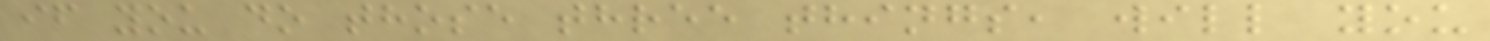if you do those three things, will you
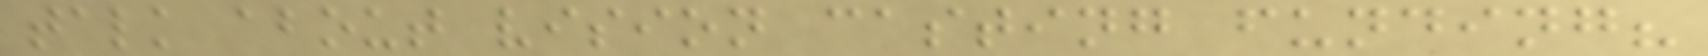talk about vision casting funding?
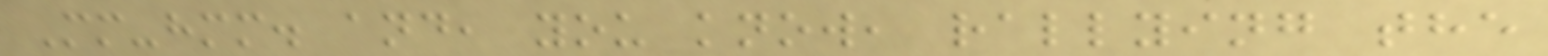Mm-hmm. and, you know, rallying the
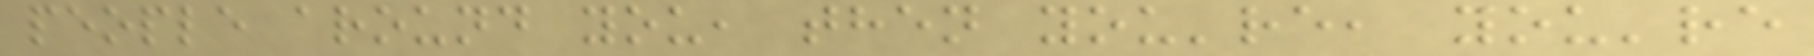people around you, then you're, you're
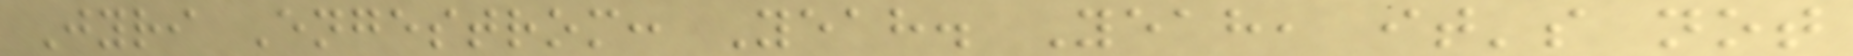Jyri Engestrom: Yeah. Yeah, it's not
